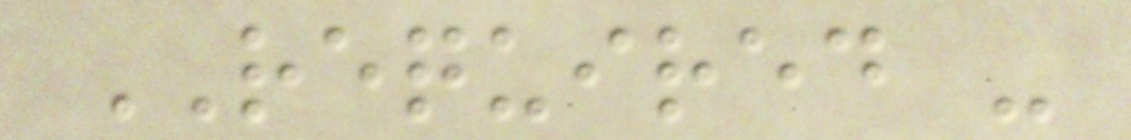REQUIRED -
